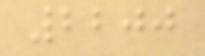2200
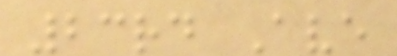23rd Ave
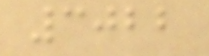3022
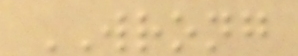WRONG
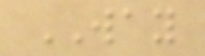WAY
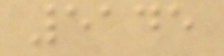5145
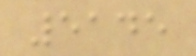5145
